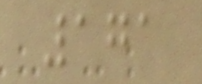171
